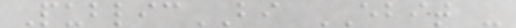PublicBI EBIT -
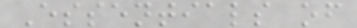Essentials of
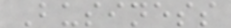Business
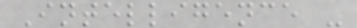Intelligence -
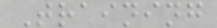Training
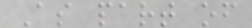As part of
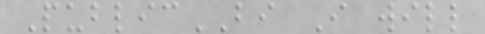PublicBI I will
